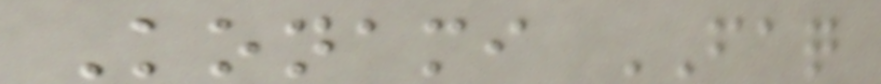Konami FAQ
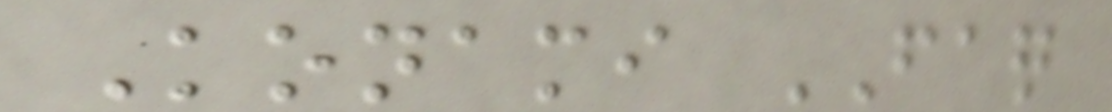Konami FAQ
